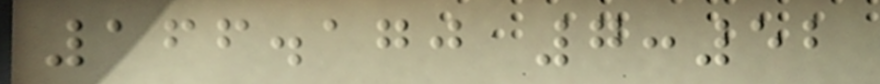166.170 7:52
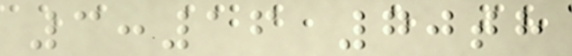3:16 70th
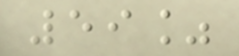59%
